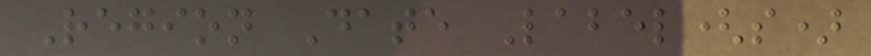Region Date Label(s)
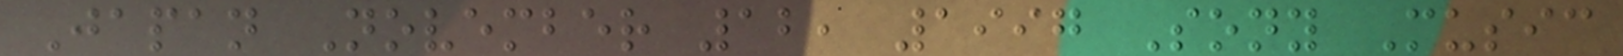Japan November 12, 1997 Sony Music
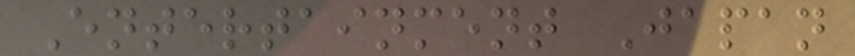Entertainment Japan
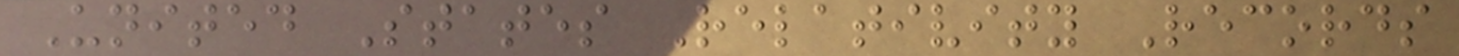United States Relativity Records
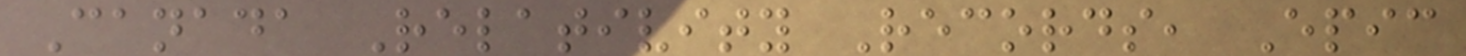Canada Relativity Records, Epic
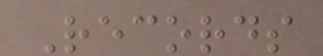Records
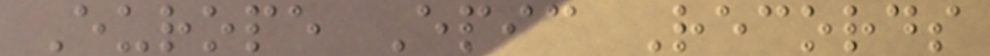Europe Epic Records
